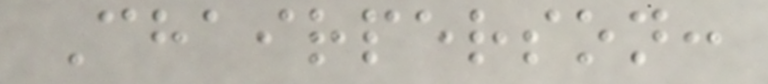Chairperson:
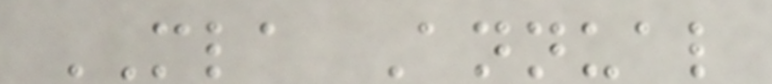MLA Annual
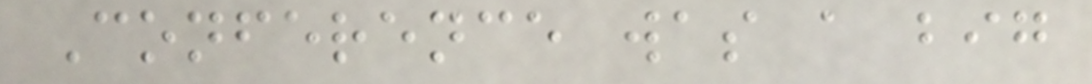Conference was a big
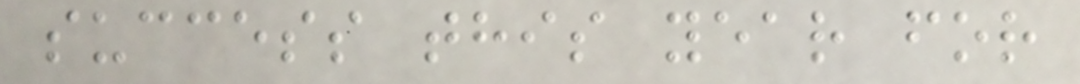success this year for
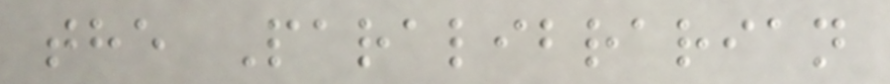the Paralibrarian
